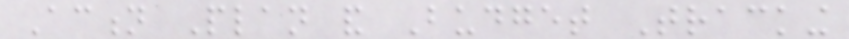Action Plan and Budget Tracking
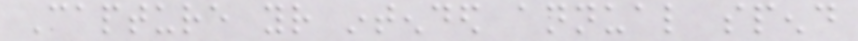Capture your intended annual spend
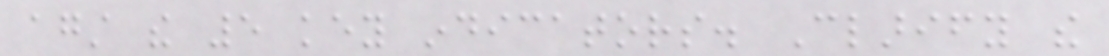against the 5 key indicators. Clarify the
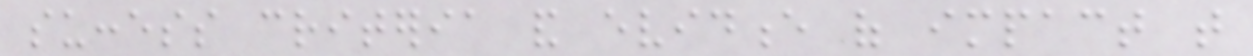success criteria and evidence of impact that
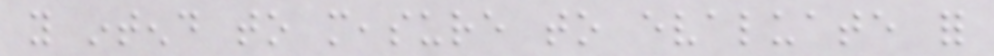you intend to measure to evaluate for
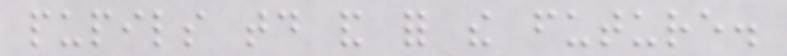pupils today and for the future.
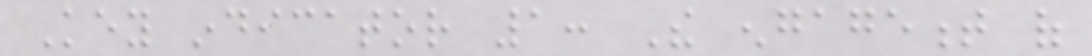Key indicator 1: The engagement of
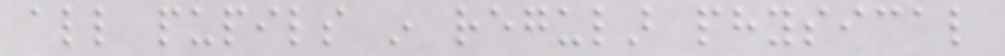all pupils in regular physical
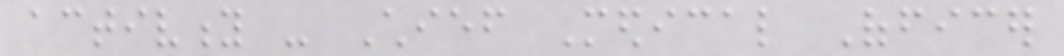activity - Chief Medical Officer
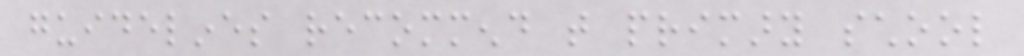guidelines recommend that primary school
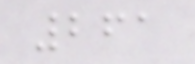261
